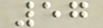57
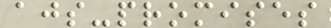ajs-promises
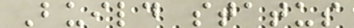Build status
